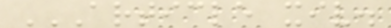ARTICLE XIV.
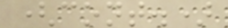(cont.)
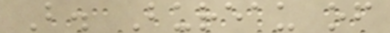B. Bureau of
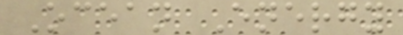Ocean Energy
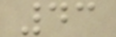43
